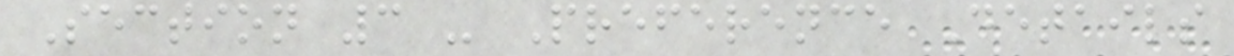Section 3 - Preference Details
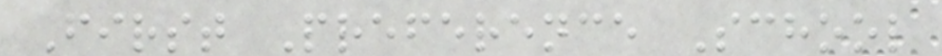First Preference School
